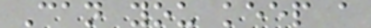Can you keep a
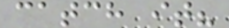catch it?
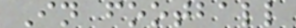In football
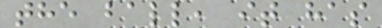the ball, it has
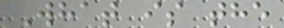What is the
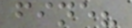fine?
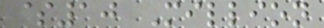$10 Million
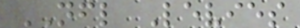NFL Levies
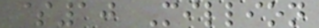$10 Million
